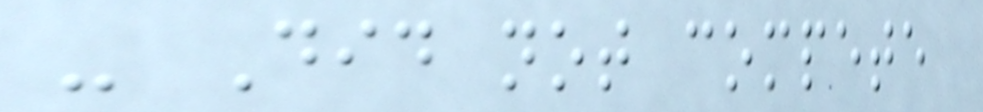- Did not compete
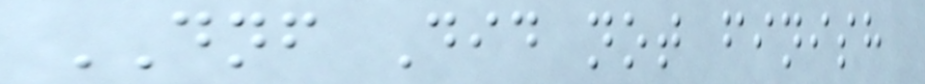DNF Did not finish
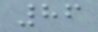86
